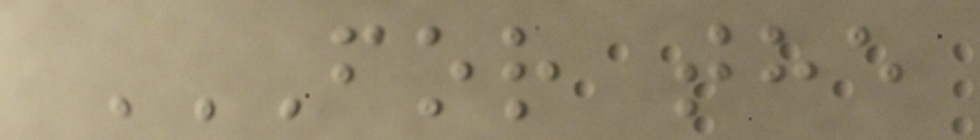FOR THE
